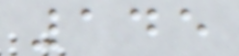145
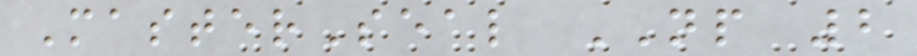MasterSeal NP 2
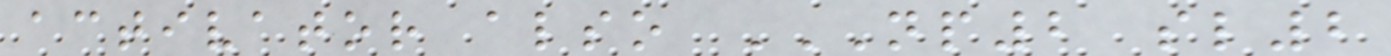activator also NP2 SL2
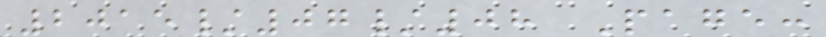2015/07/08 Page:
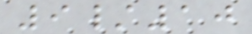9/10
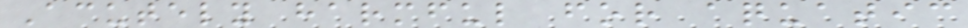Acutely harmful for aquatic
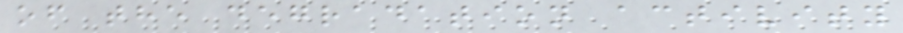of the degradation activity
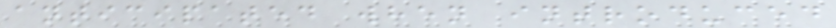anticipated when introduced
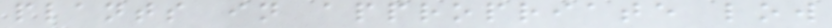plants in appropriate low
